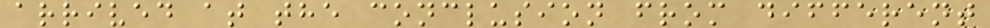arrived at the conclusion from different
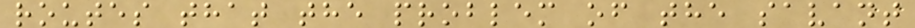routes that the problem of the savant
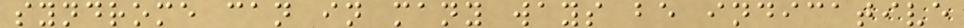syndrome can in many ways be indicative
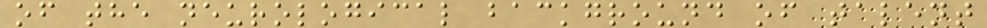of the neurological background of talent
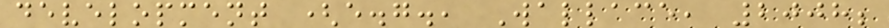development (e.g., Wallace, 2008;
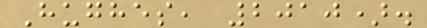Hughes, 2010).
